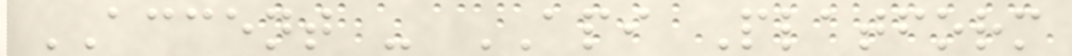ACCENT - API Platform
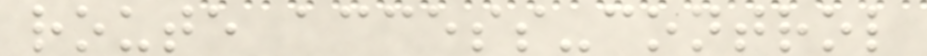route access-control
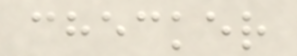checker
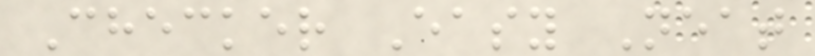Checker Easy Neat
